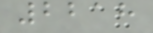2218
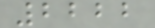2222
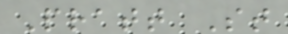Pratt St
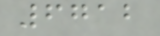6712
